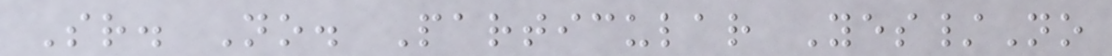Sr. No. Particular Yes/No
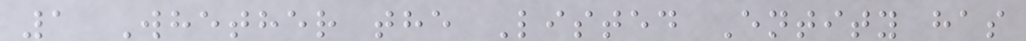1 Whether the Listed Entity has
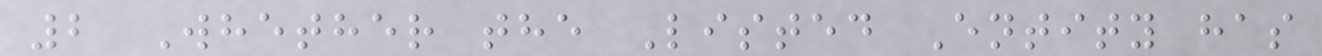2 Whether the Listed Entity has
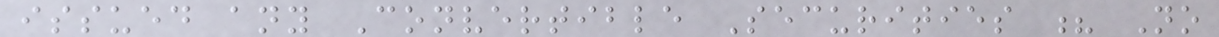issued any Convertible Securities ? No
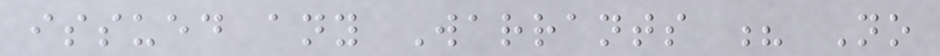issued any Warrants ? No
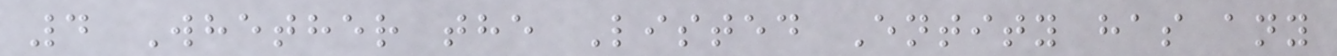4 Whether the Listed Entity has any
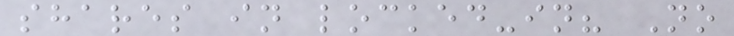shares in locked-in? No
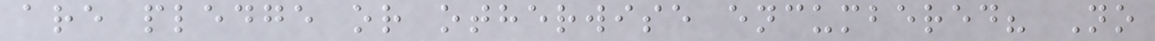are pledge or otherwise encumbered? No
